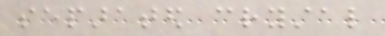separated crystal
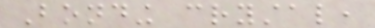Bonding crystal,
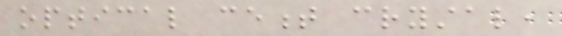optical cement crystal,
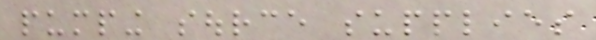pumping source supplies
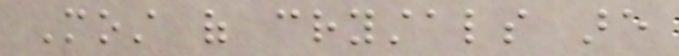Most of crystals are
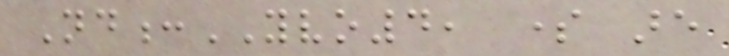Nd:YVO4, some are
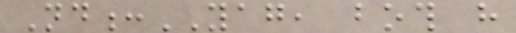Nd:YAG, both have
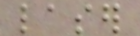laser
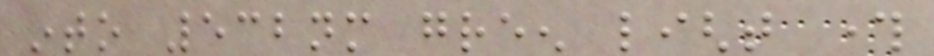into 532nm green light through
